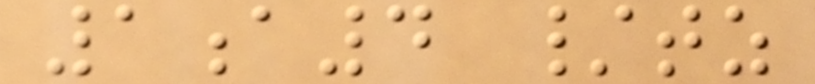1a4 /tz
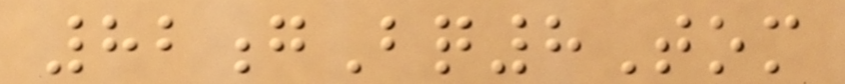82gBq8Tom
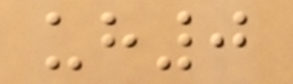uh0
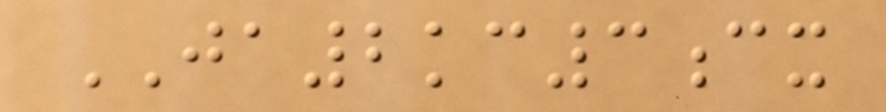JA2kc3cx
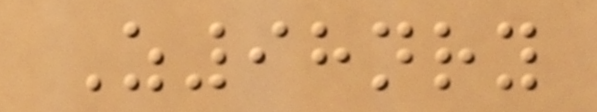Z98nry
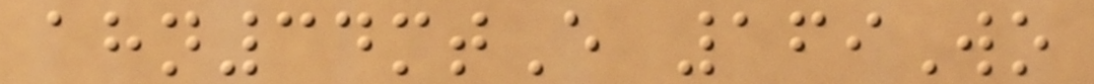ahn34mtE 169Wo
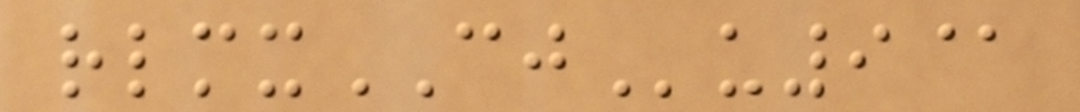rlmxCJu9@
